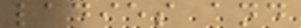ladies and
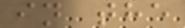in the
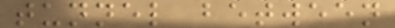tunnel between
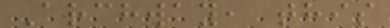Archway, this
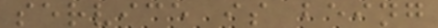service is being
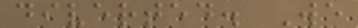diverted. We
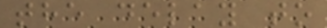the delay to
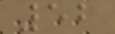52
